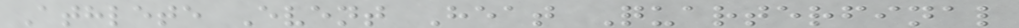Athlete Event Heat Quarterfinal
